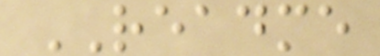README
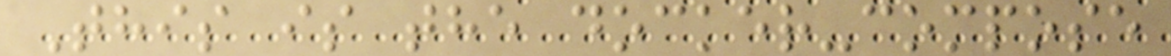This is the docker-compose
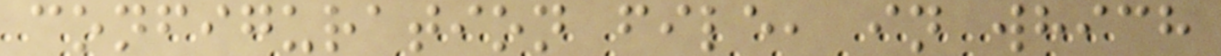configuration file, in which
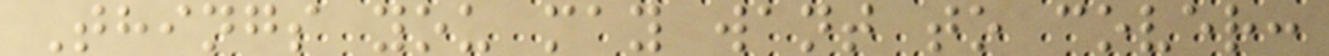Things you may want to cover:
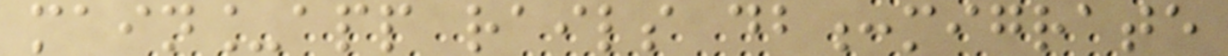main_app rails db:migrate
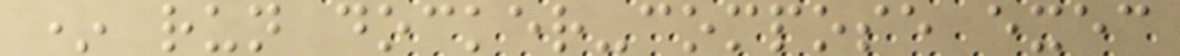* run docker-compose exec
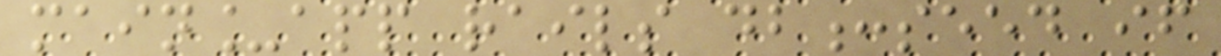main_app rails db:seed if
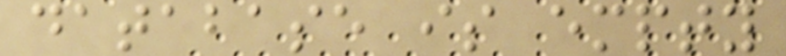database is empty
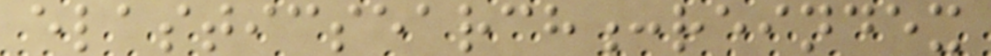elasticsearch:reindex
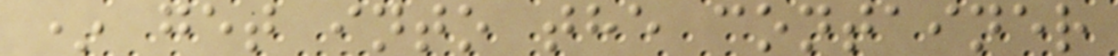* get into the container
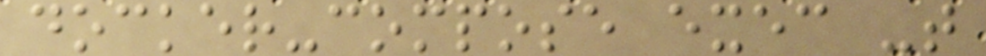docker-compose exec -t
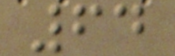64
